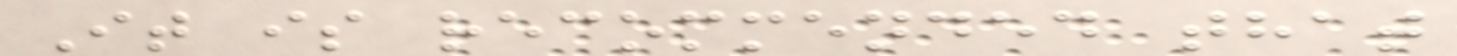It is recommended that
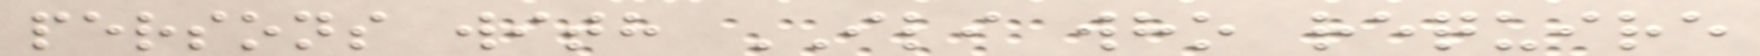persons with ILI who require
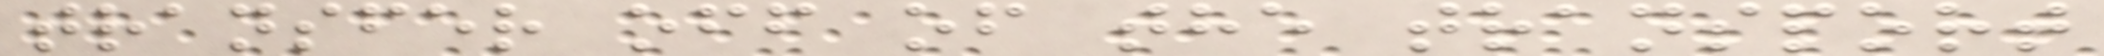transfer off of the transport
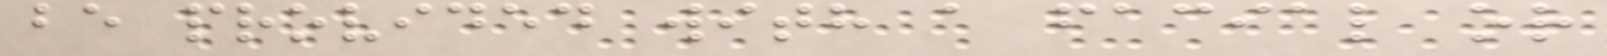be provided with a facial or
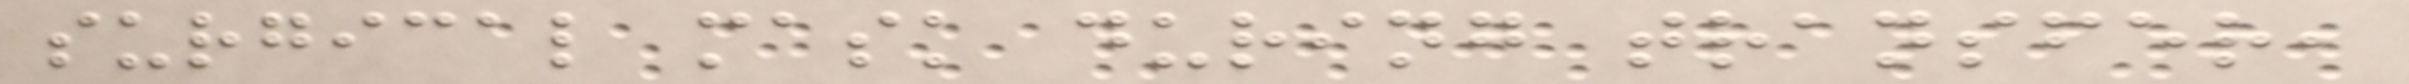surgical mask during transfer,
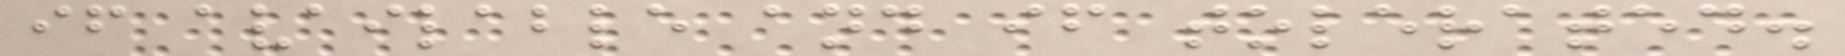if available and if tolerated.
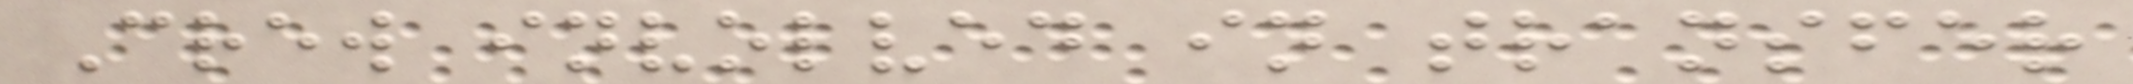Crew involved in transfer
